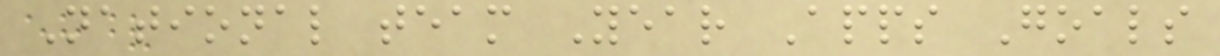National team Year Apps Goals
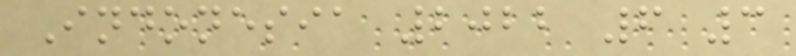Indonesia 2022 6 3
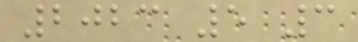2023 5 3
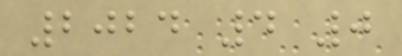2024 4 0
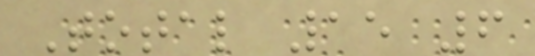Total 15 6
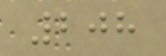208
